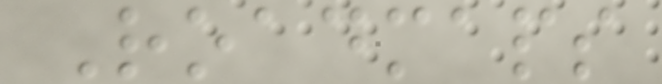Roadmaps
